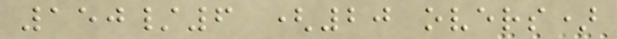150/6 (20 overs)
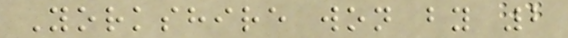Yorkshire won by 2
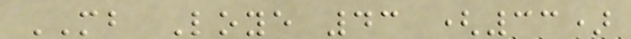MB Loye 43 (33)
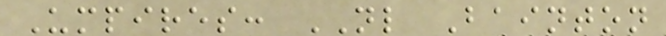Umpires: NL Bainton
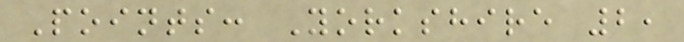Points: Yorkshire 2,
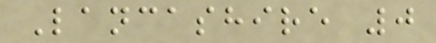Lancashire 0
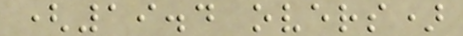(19.4 overs)
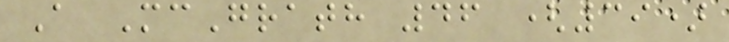A McGrath 46 (39)
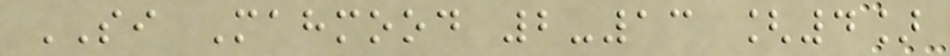SI Mahmood 2-13 [4]
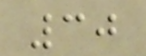30
